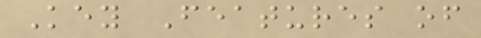Key Features of
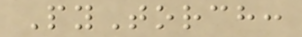PyTorch:
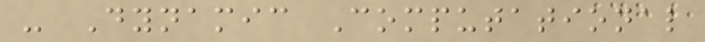- Dynamic Computational
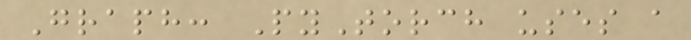Graph: PyTorch uses a
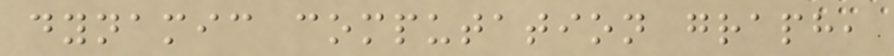dynamic computation graph,
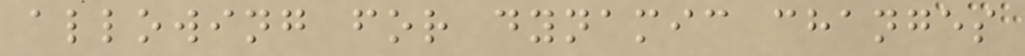allowing for dynamic changes
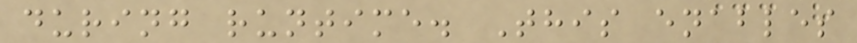during runtime. This enables
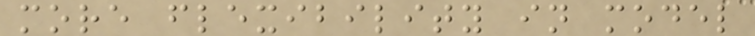more flexibility in model
